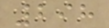298
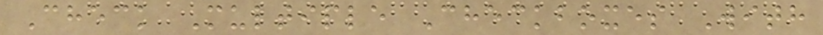Check Multiple Checkboxes With
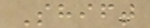Shift
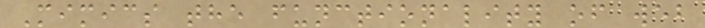Mimics the functionality of web
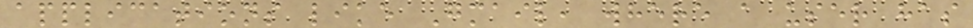applications like Gmail, where a user has
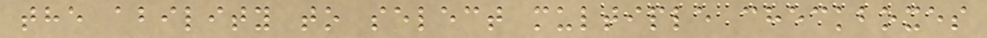the ability to select multiple checkboxes
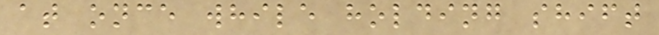at once while holding shift
